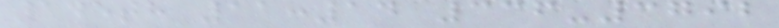145th 11:14 336-3792
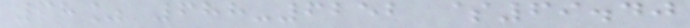68% 688-6252 $69.40
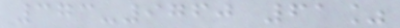373-9760 61%
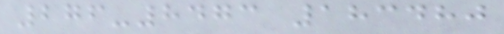276-8473 183480
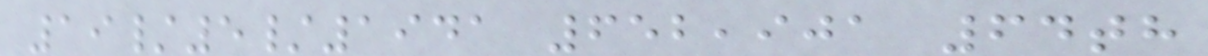19/5/1941 652,901 64th
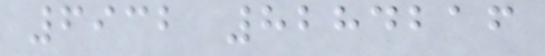6932 8284216
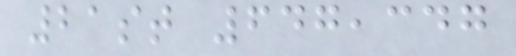21st 647,347
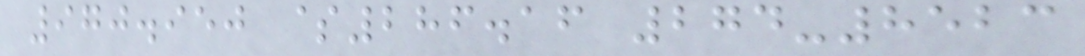970.950 $286.16 274-8523
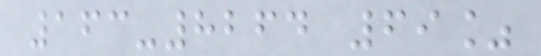163-8264 69%
